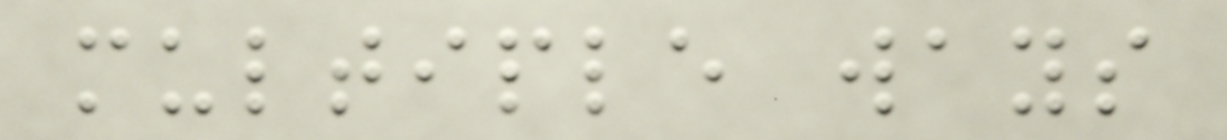multiple ways
